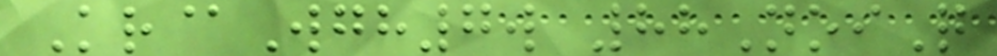Kr@Wgh7w 88NoiQ
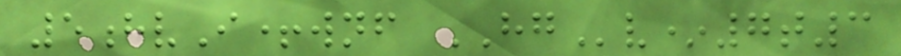5hvI+wnf HGv*7t3
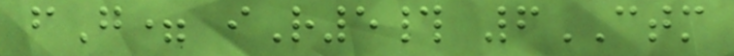fG= iR5# 6CTM
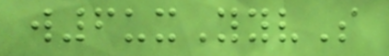w6uxYyvS
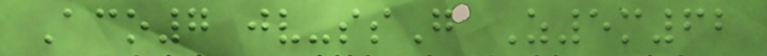Aco7 jv-ssG Z5m62
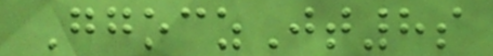GgoczJt8s
